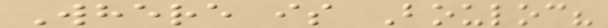Where is Bouloc?
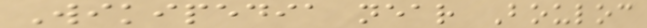Wikipedia near Bouloc
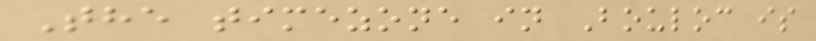The timezone in Bouloc is
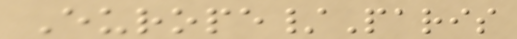Europe/Paris
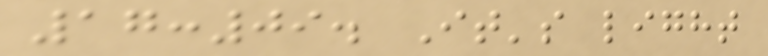17:09. It's light
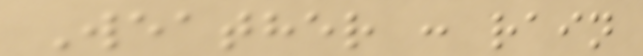Weather : rain
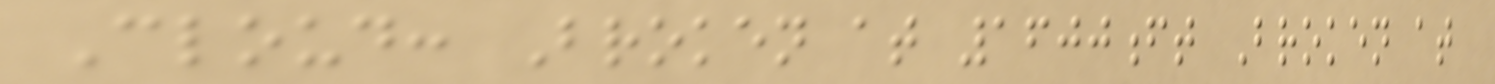Cloud: Broken at 1600ft Broken at
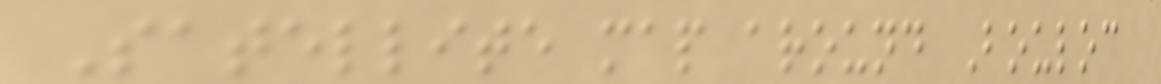Satellite map around Bouloc
